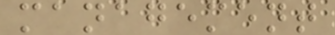management
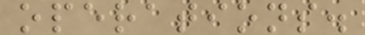operations.
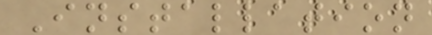Installation
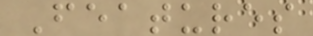Features
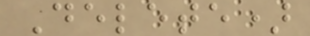Delete)
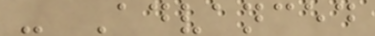- Advanced
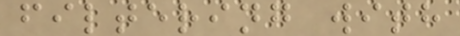filtering with
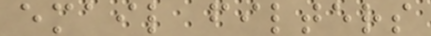email filters
